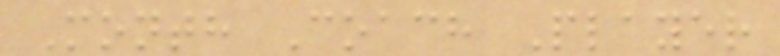Month Coach Player
